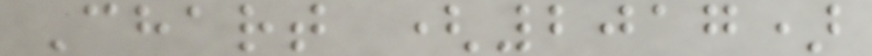Chart (2017)
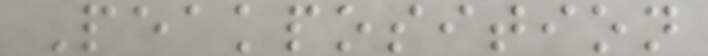Peakposition
